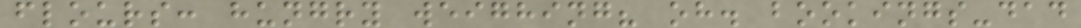flours: hungry weighing? oh. bookings-dad
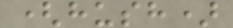(hush)
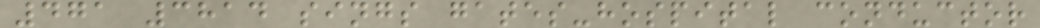471 3814 sings gates-hospital conductor
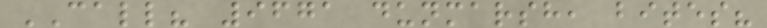CALL? 9671 dunmarsh, bites?
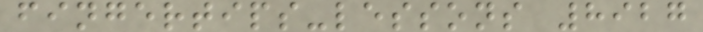fingertips-lessons 8927
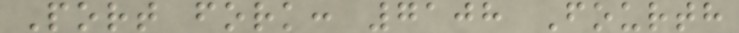Port fork: 7108 Fourth
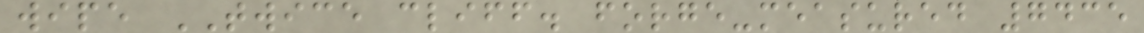wipe TWICE cliff. forge-measured 7435
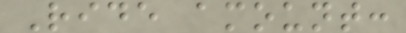Ride amount:
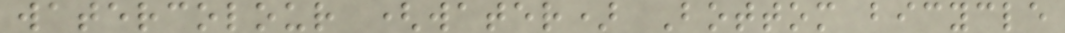watercolour (water) Bottom bicycle
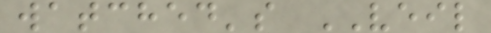watched's VEIL
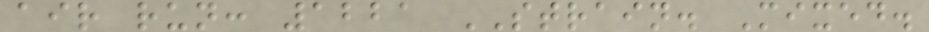air run: 1221 STRAIN. Mixed.
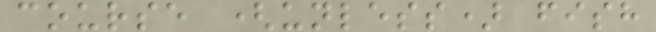course (unless) fish
